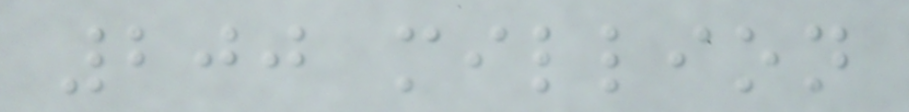200 million
